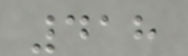418
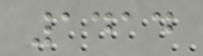1414
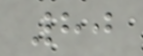80
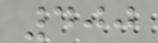400
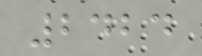2424
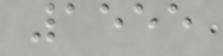1555
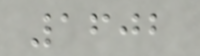1602
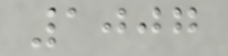1007
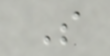S
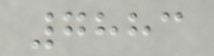7883
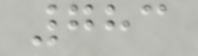783
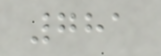781
